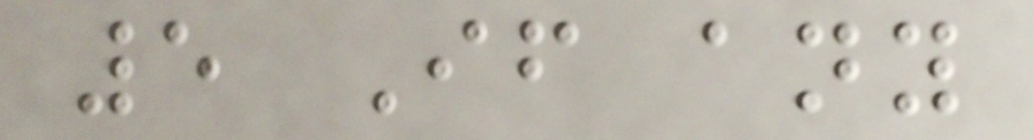5 If any
